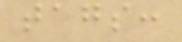tags:
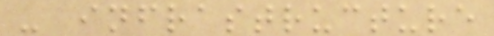- infrastructure
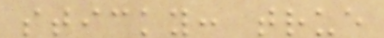sticky: true
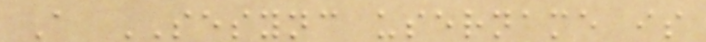A SESYNC username is
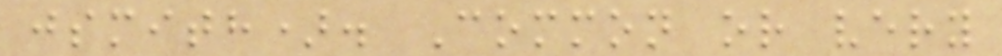jsmith). Common or very
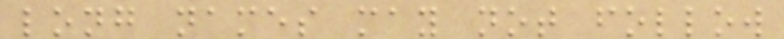long names may not follow
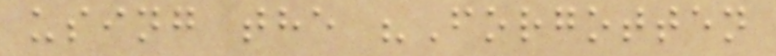using the "Forgotten
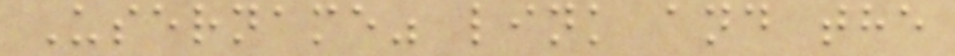Username" link and the
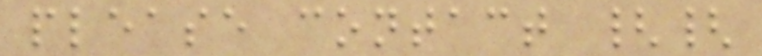please contact {{
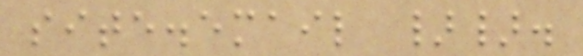site.email }}.
